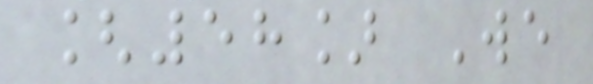[58] We
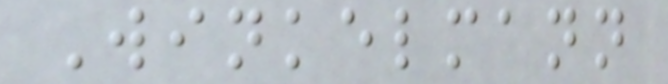Winkelmann
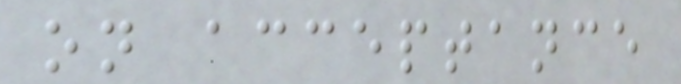on acceptance
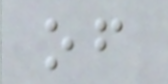of
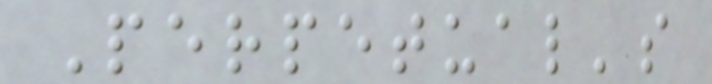Perpetual's
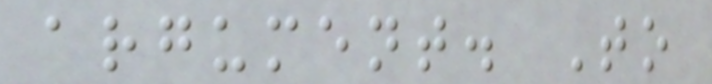argument. To
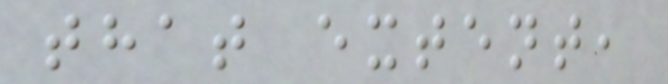that extent,
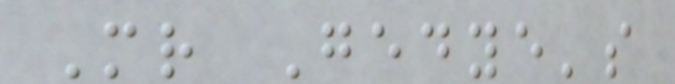Mr Gedye's
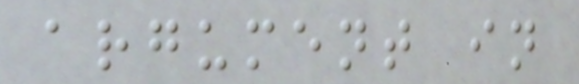argument in
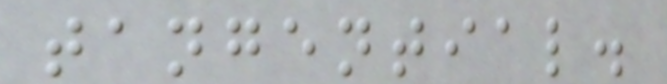tangential.
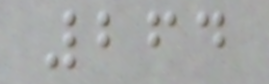264
